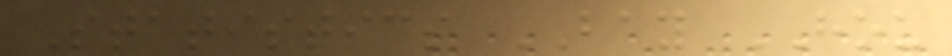Statistics BAY HOU
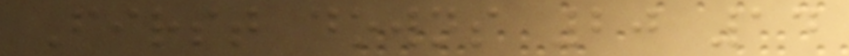First downs 20 14
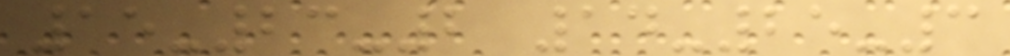15-23-2 14-25-3
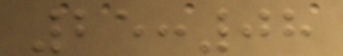25:08
